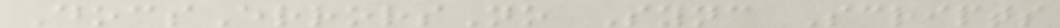DocsErrorsNo Sync Scripts
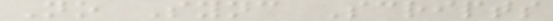No Sync Scripts
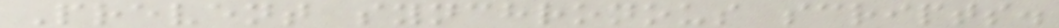Prevent synchronous scripts.
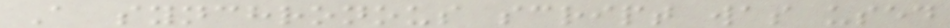A synchronous script was used
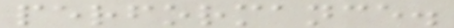performance.
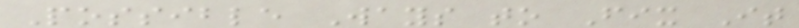Possible Ways to Fix It
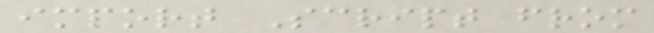import Script from
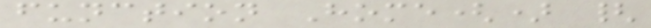function Home() {
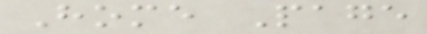Home Page
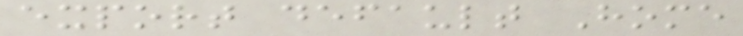export default Home
